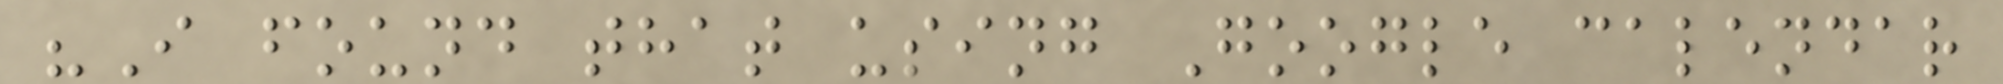"I found that using Google calendar
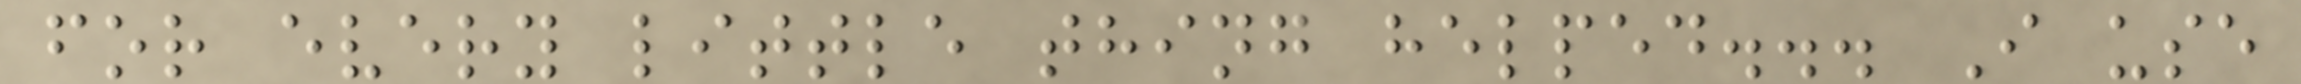for every little thing helped... I use
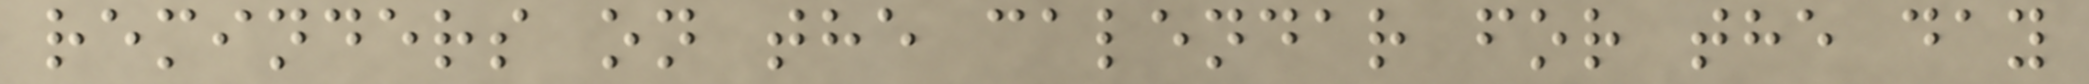reminders on the calendar for the day
